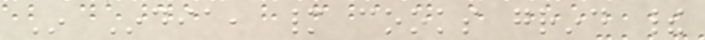In India, many cooks grind their
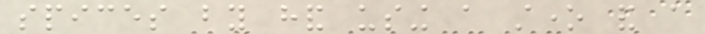spices by hand using a stone and a
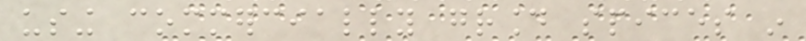using commercially ground spices in
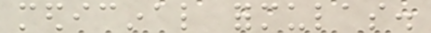medicinal formulas.
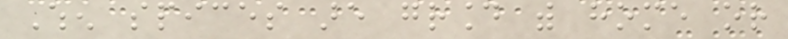When spices are ground with home or
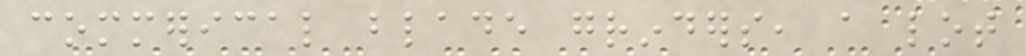commerical blade grinders, a lot
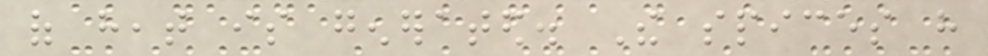of heat is generated. The spices have
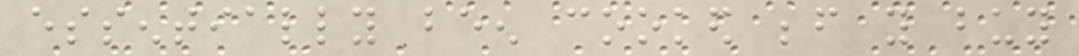essentially been cooked before you buy
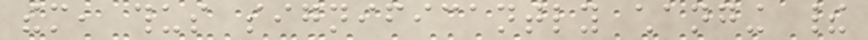them, thus significantly changing their
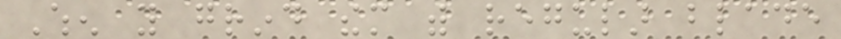When you grind them with regular blade
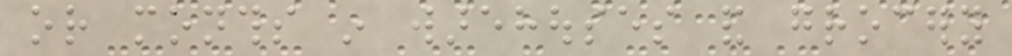or months in warehouses and grocery
